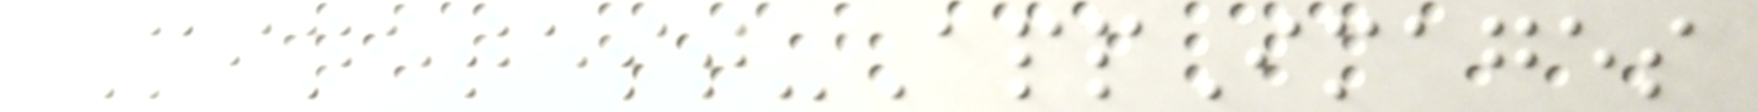Minetest-AppImages
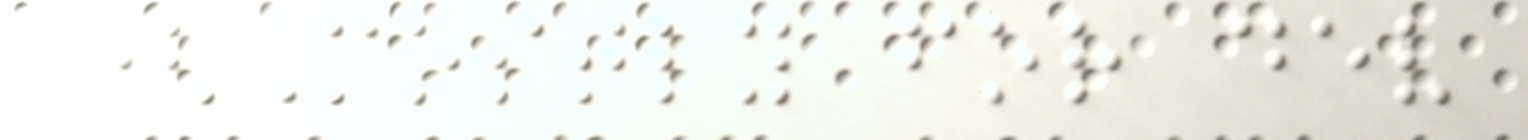(Mostly for dev
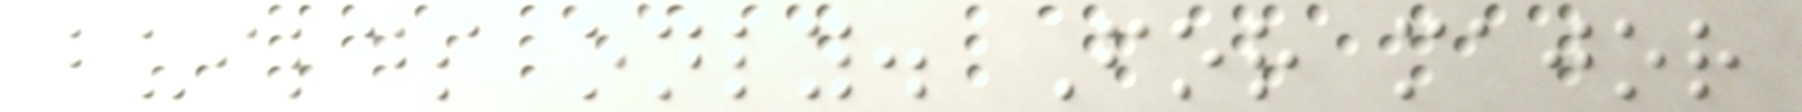builds only. For major
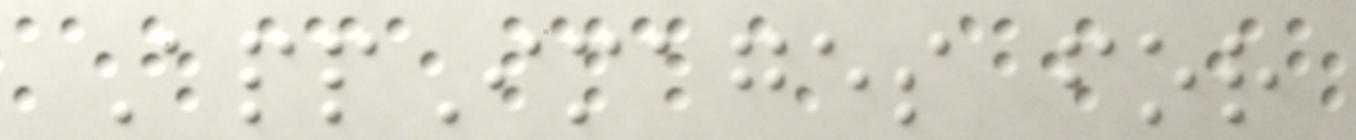AppImages for
